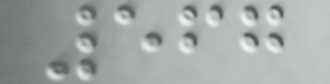567
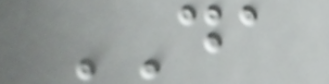DA
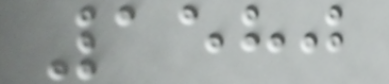1580
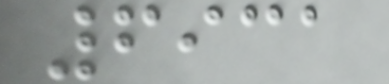6931
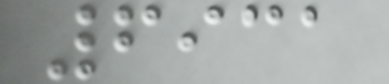6931
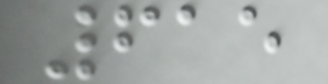615
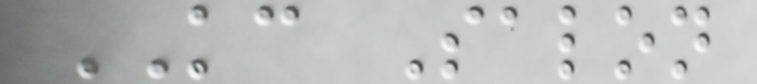KC Salon
